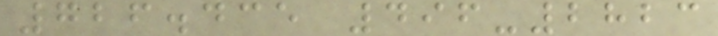726.435 496-2823
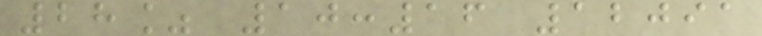28% 10:16 12091
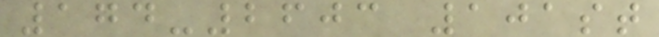174-2603 101st
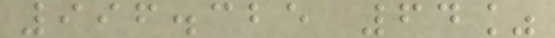996.325 64%
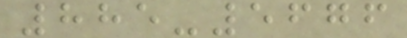885-5676
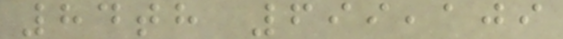84th 699,109
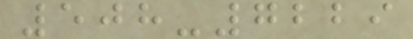508-7229
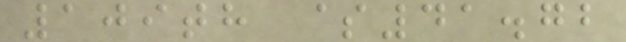109th $41.72
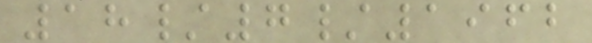18/7/1962
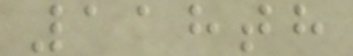118th
